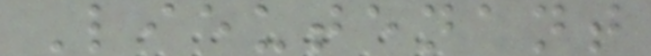Lieutenant
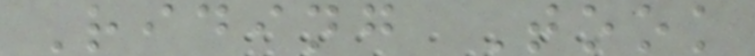Riding Took
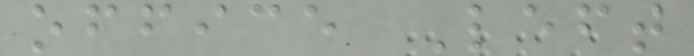office Left
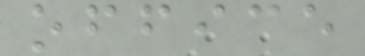office
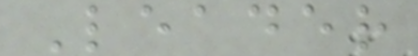Leader
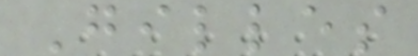Gilles
